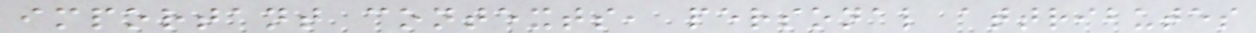important contexts, personal attributes
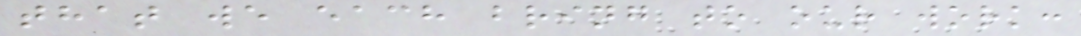that we each bring to our work:
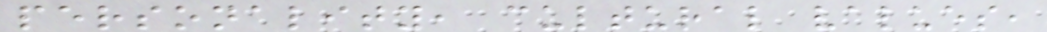personality, cultural values,
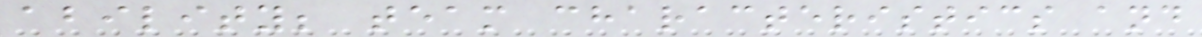ability; team characteristics and
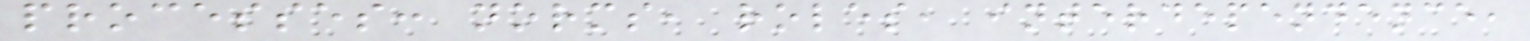processes: norms, roles, interdependence,
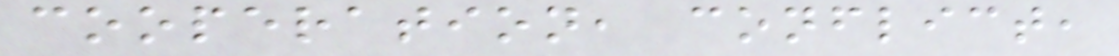cooperation, conflict,
